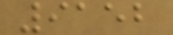9152
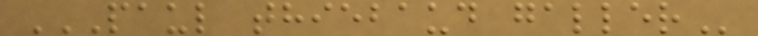PAUL THIEBAUD GALLER
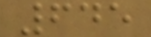645
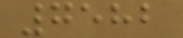7582
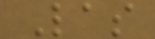Las
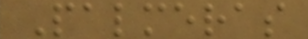Palmeras
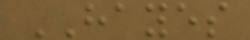HAYES
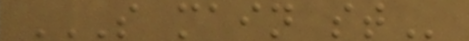S MAIN ST
